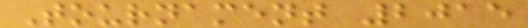Tournament 2015
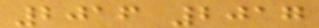2016 2017
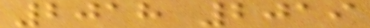2018 2019
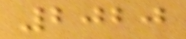2020
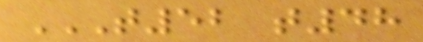T52 T48
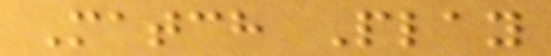Match Play
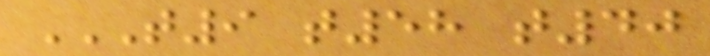T9 T58 T40
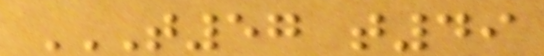T57 T49
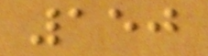150
